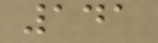141
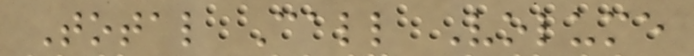Total Call Volume
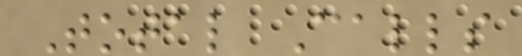Total Calls
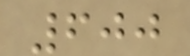600
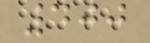400
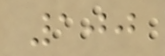100
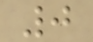0
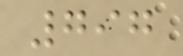797
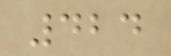424
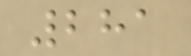281
